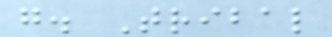g. Tribal
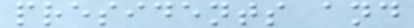presidents and
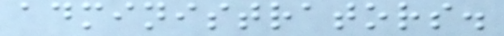administrators.
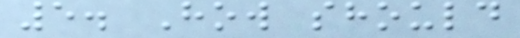5. How should
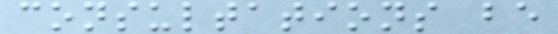consultations be
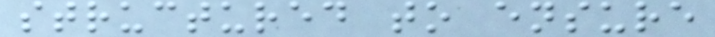structured to ensure
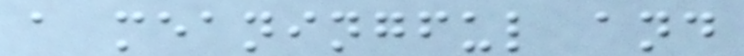a meaningful and
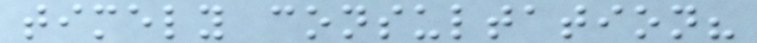timely consultation?
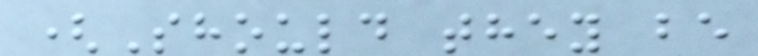(Should they be
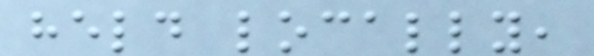held locally,
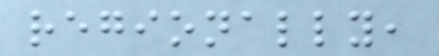regionally,
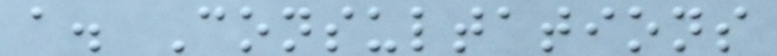a. Consultations
